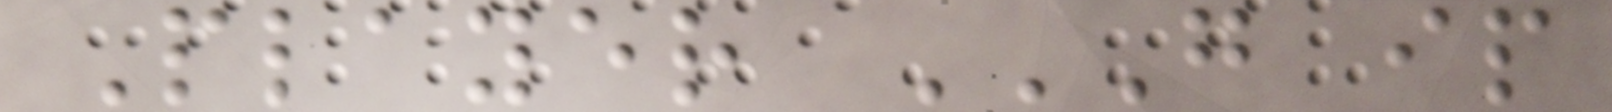Player G IP
